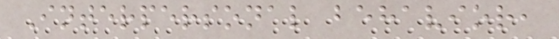Interpersonal behavior,
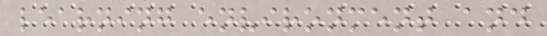learning environment and
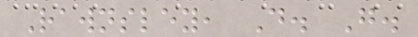Rawnsley, D. G.
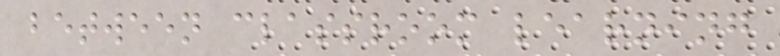between classroom learning
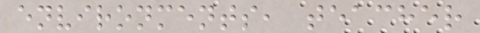environments, teacher
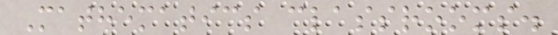Mathematics classrooms.
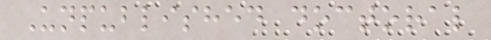Unpublished doctoral
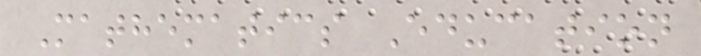Mathematics Education
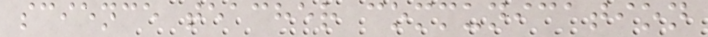science teacher communication
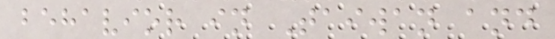behavior in Taiwan and
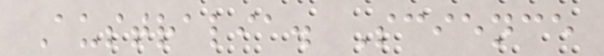Australia. Science
